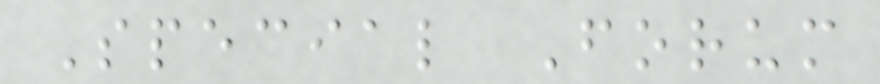Special Forum
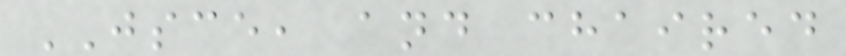JSCE, and chaired
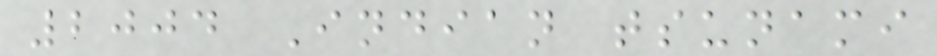2004 Indian tsunami
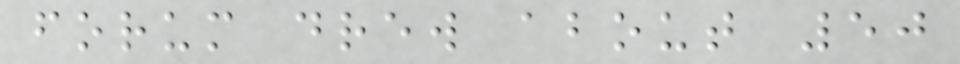forum drew about 50
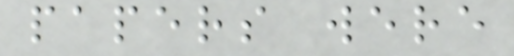papers were
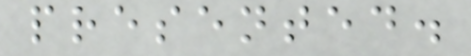presented.
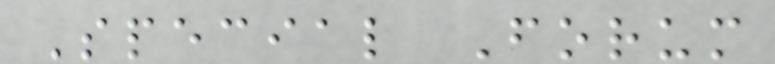Special Forum
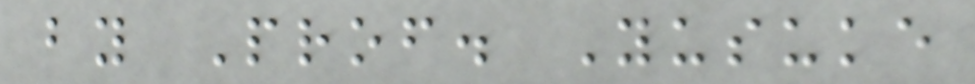by Prof. Yusuke
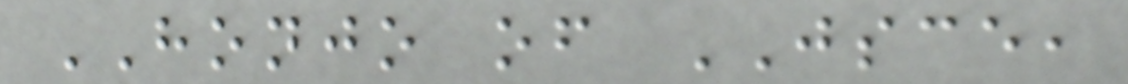HONJO of JSCE,
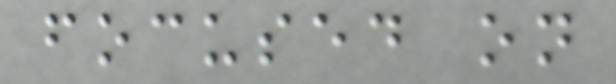focused on
